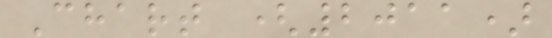Chart (2011)
